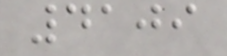4109
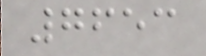7653
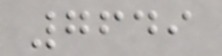7649
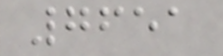7651
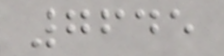7645
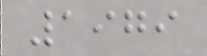1979
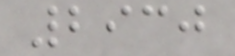2930
